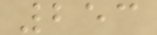253
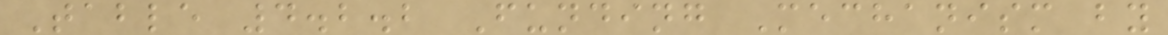Table 4.2.2 Funding Mechanism by
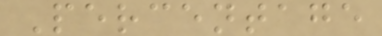Percentage
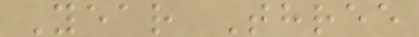Year Three
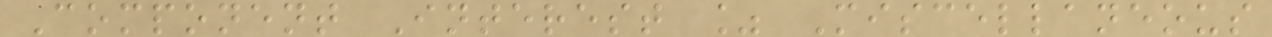Component Interest % Miscellaneous
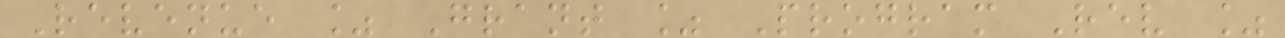Revenue % Grant % Program Rev %
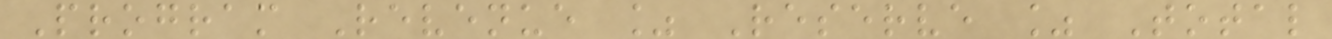Program Revenue % Reserve % Total
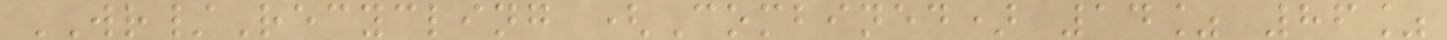WR/Recycling (Combined) 14% 86%
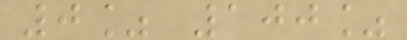0% 100%
